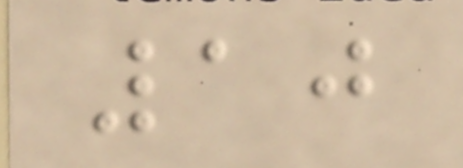10
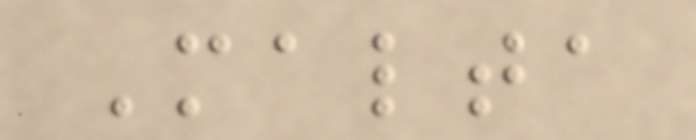Malta
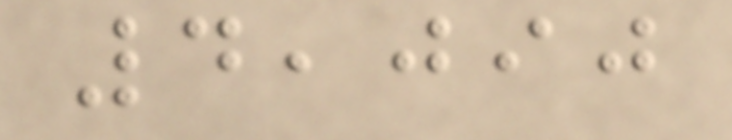4,090
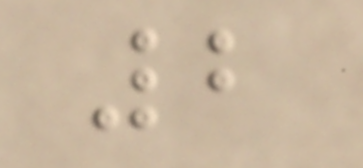2
